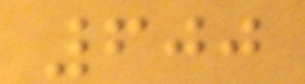600
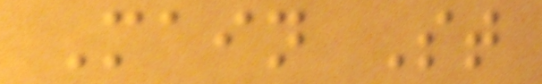Main St
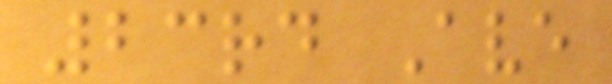23rd Ave
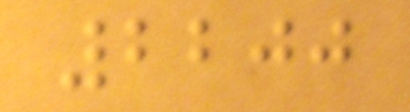2200
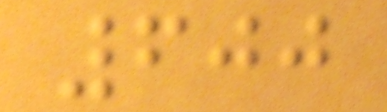600
